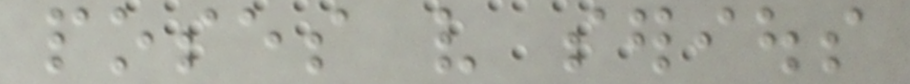poses very serious
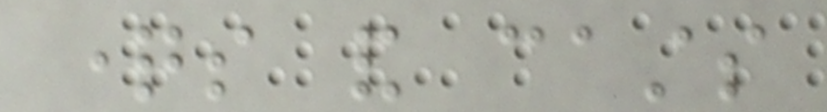questions and casts
